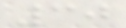30
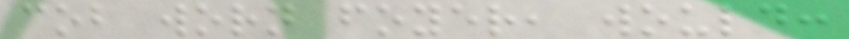cob worn foyer, would:
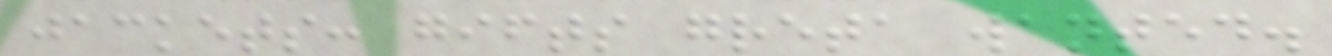jackets: gifts greta wanted.
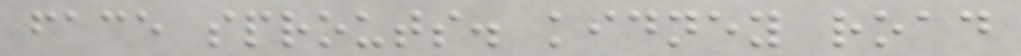face sprouts. kidney road
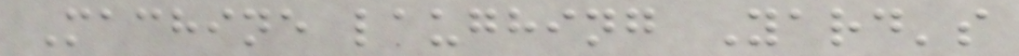Machine laughing Yard's
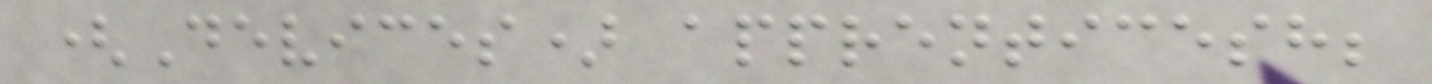(Devices) apprenticesh;
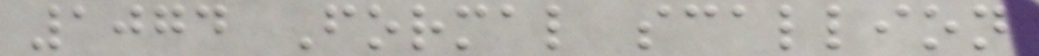1074 Formal scallion
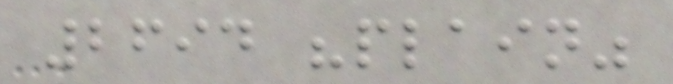2694 "plain"
